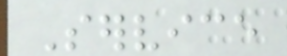Service
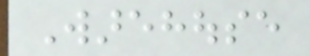Warehouse
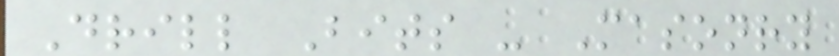Drill Bits - Masonry
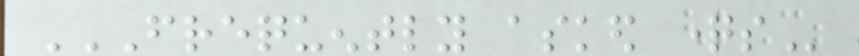FREQUENTLY ASKED QUESTIONS
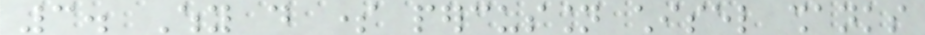3. Why do some percussion chisel shanks
